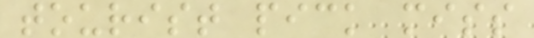tourist pick miss
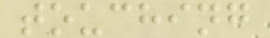touching
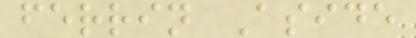ferrin Aside
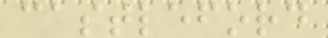castleford
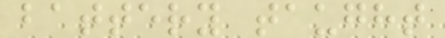battery taught
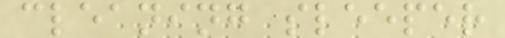cleaning sleeper
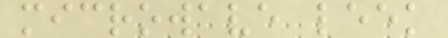microwave leek
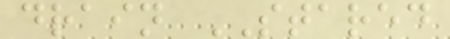drain STARED
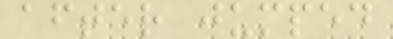after jumped
